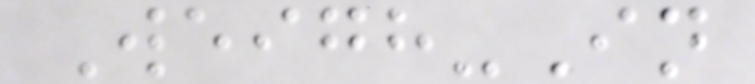Weigh-In
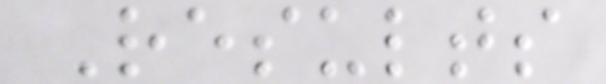Results
